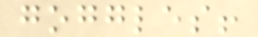goggles!
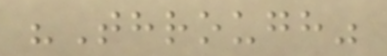"Through"
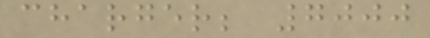charger; 7000
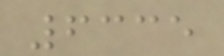6335
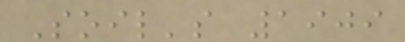Soil's 1909
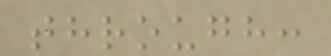through:
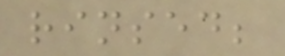rinsed;
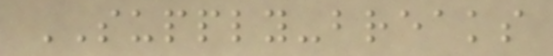SUPPLY-breaks
